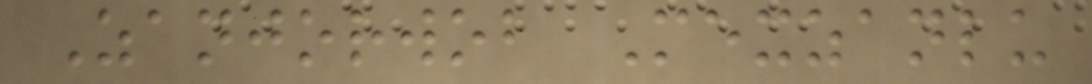Zanjorwob Mexzanlu
